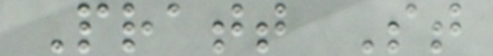Pratt St
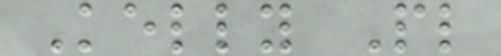Kelly Pl
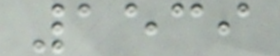1539
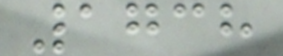1738
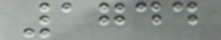1744
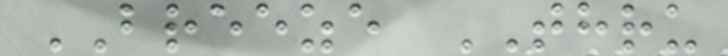BREEZE THRU
